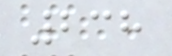238
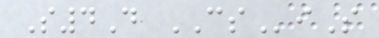S4D CSiS
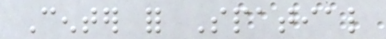Center for Spatial
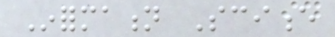Information Science
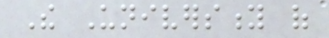The University of
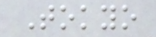Tokyo
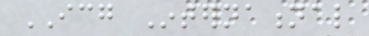ICG International
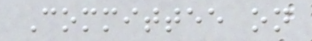Committee on
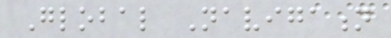Global Navigation
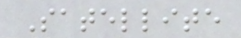Satellite
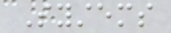Systems
